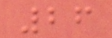26
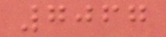7067
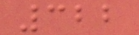322
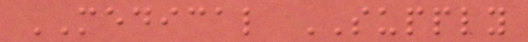MEDICAL SUPPLY
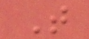T
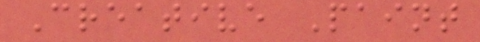Creative Paint
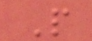P
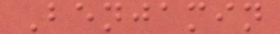Benjamin
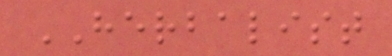HERBALIST
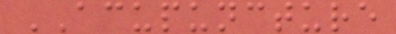ACUPUNCTURE
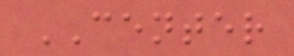CENTER
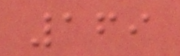169
